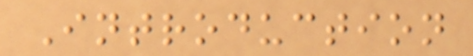Introduction
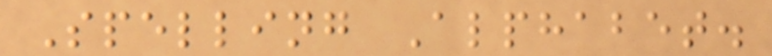Spelling Alphabet.
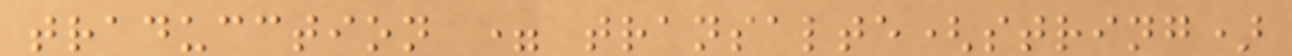traducction = transalte(string)
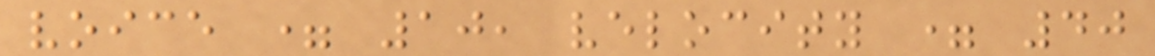voice = 10, velocity = 40
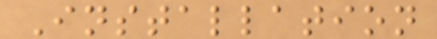Installation
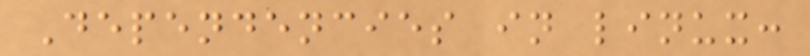Dependencies in linux:
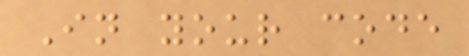In your code
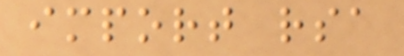import rsa
